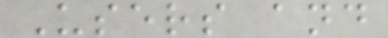Users and
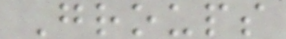Groups
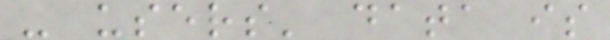- users' data is
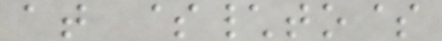at $\to$
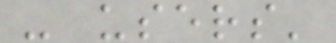- users'
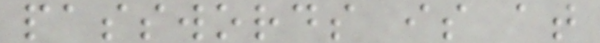passwords is at
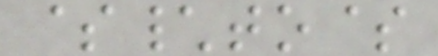$\to$
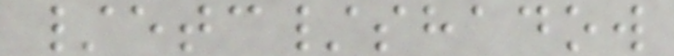/etc/shadow
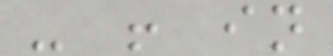- ! in
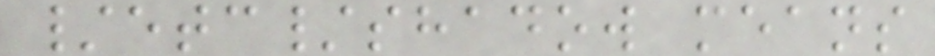/etc/shadow means
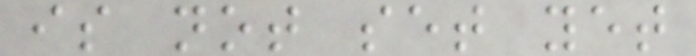is not set yet
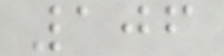106
